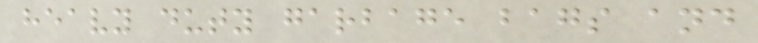heavy duty garbage bags and
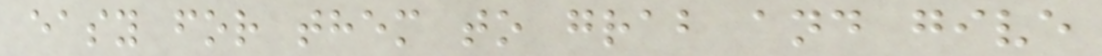easy for them to grab and give
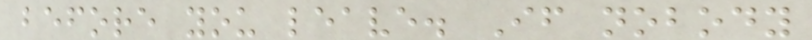before you leave. If nobody
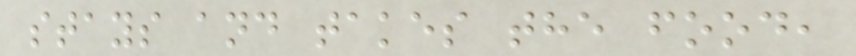stays and takes the food,
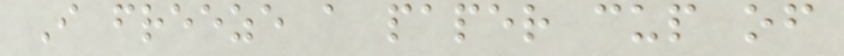I freeze a paper cup of
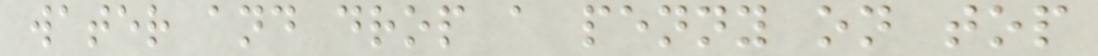water and drop a penny on top
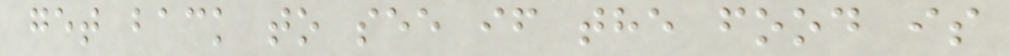get back to see if the food is
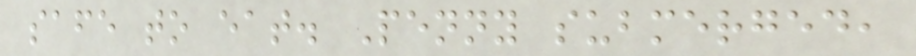safe to eat. Penny submerged,
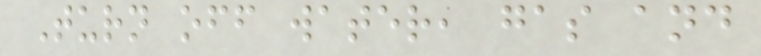Turn off water, gas and
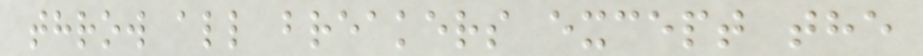throw all breakers except the
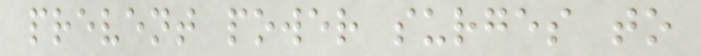prevent power surges to
